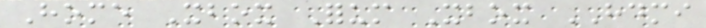Home Xbox Forum Xbox HDMI
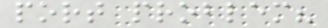port problem?
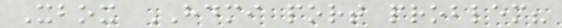Xbox HDMI port problem?
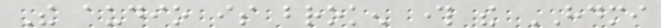The audio is broken through the HDMI
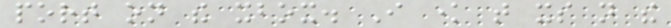port on the xbox. I know that its not the
